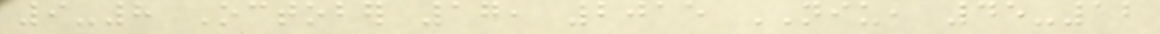9-8 October 17, 2015 NIU, 45-12
